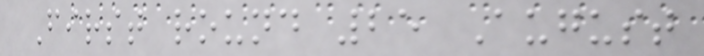First round 25 August
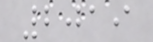2019
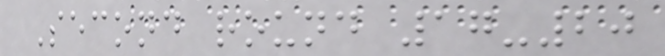Second round 17-20
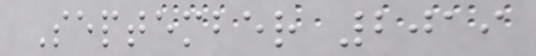September 2019
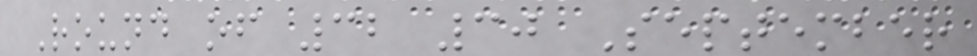Round of 32 30 September
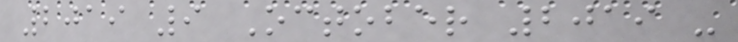2019 9 October 2019 -
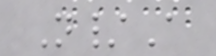N/A
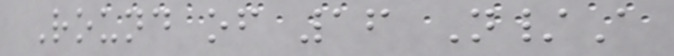Round of 16 N/A
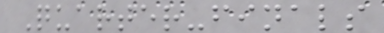Quarter-finals
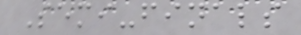Semi-finals
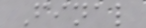Final
